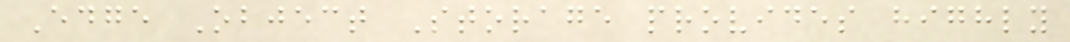Edge Object Storage provides highly
